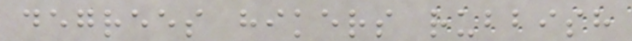degrees hikers rubbish
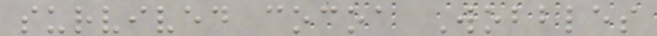survived cocoa Wobbles
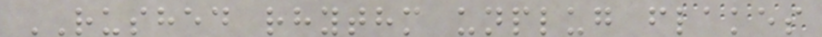RUSHED rhythm unplug flakes
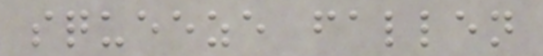squeeze fallen
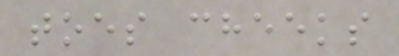toes cheeks
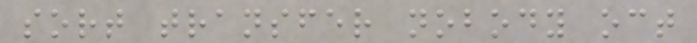sort transfer nobody oct
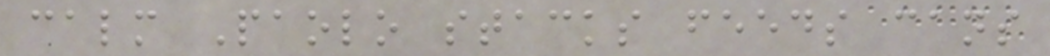calm Paolo stacks feeds cans
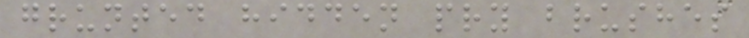grunted hidden pry brushes
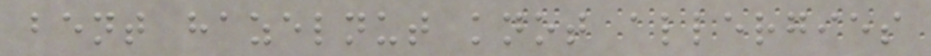bent hazelnut knot allergies
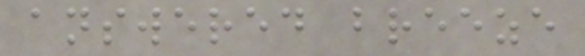answered breeze
